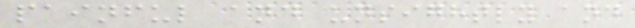painful and unsightly and
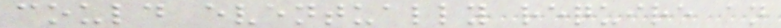could eventually require an
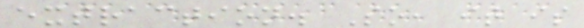extraction. So, it is
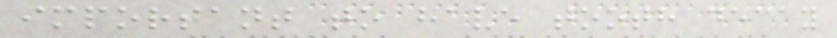important to have tooth decay
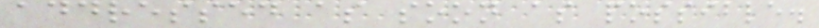addressed as soon as possible.
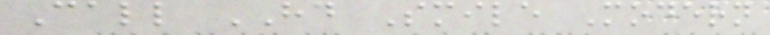Call HD Smile Modern
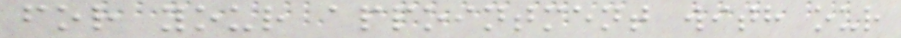for your appointment with our
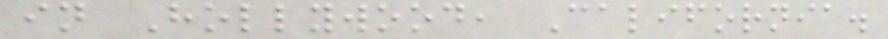in Hollywood, California.
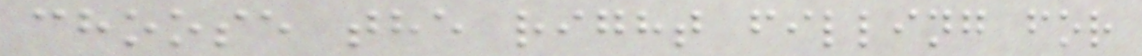choose the right filling for
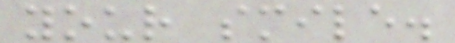your smile.
